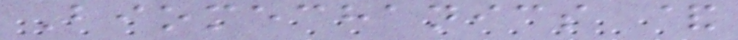Biomechanics &
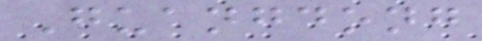Guangdong
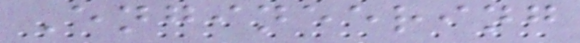Engineering
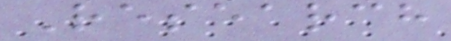Research
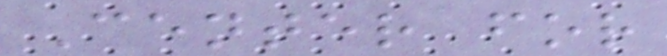Center for
